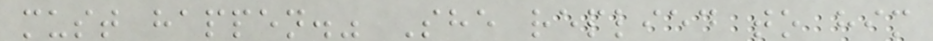must happen." She replied to him
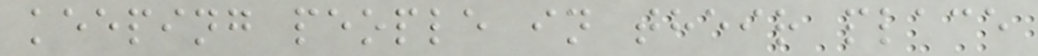keeping people in their place
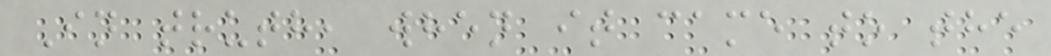In truth, when it came to the
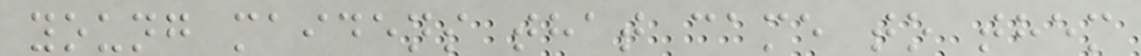young maidens that came to them
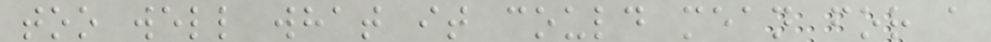too well what it could mean for a
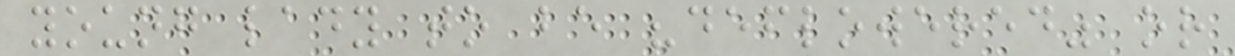young lady to be "deflowered" or
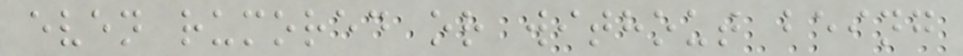even rumored or without being
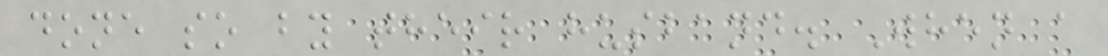done so by their husband. When a
